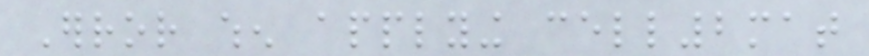Error when applying cell2mat
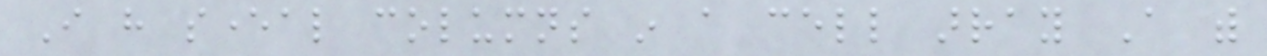I have several columns in a cell array A with
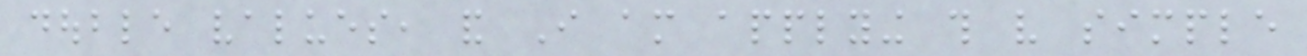double values, and I am applying this very simple
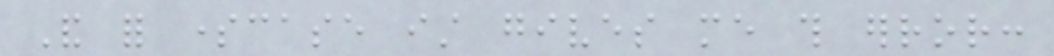And for somecase ist gives me this error:
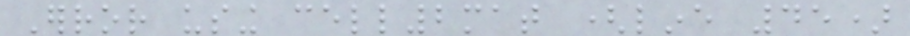Error using cell2mat (line 45)
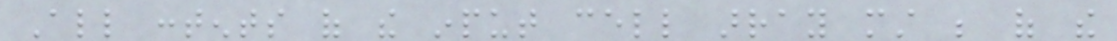All contents of the input cell array must be of the
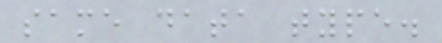same data type.
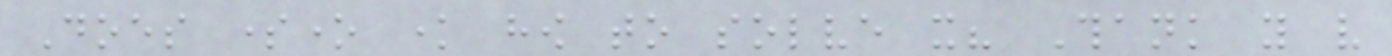Does someone know how to solve it? Thank you very
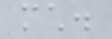much.
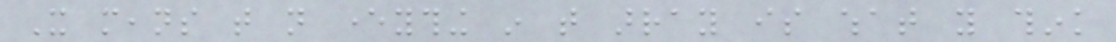It means that not everything in that array is what you think
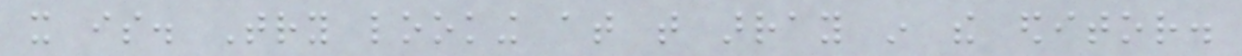it is. Try looking at that array in the editor.
